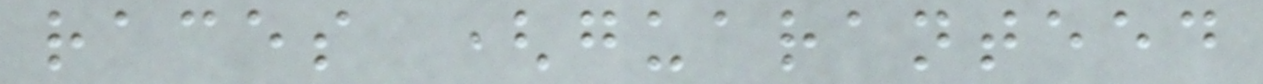races (guaranteed
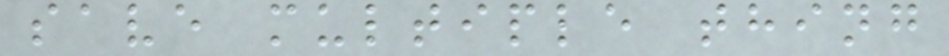save multiple thing
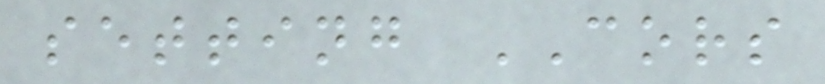setting CORS
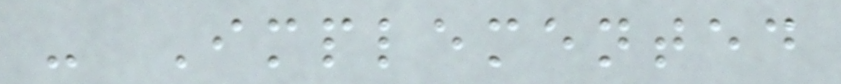- Implemented
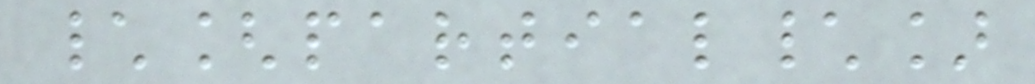\[partial\]
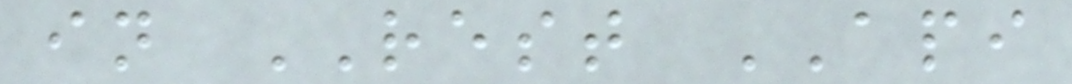in REST API
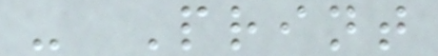- Print
